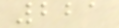221
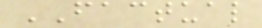FACTUAL
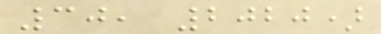30, 2020)
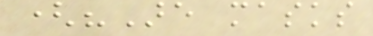("Are masks
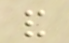and
